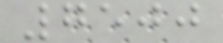7500
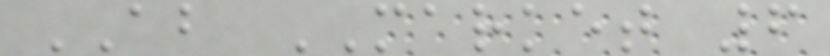AB MARKET 6
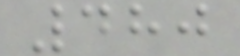480
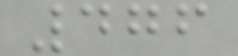476
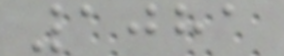1081
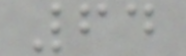64
